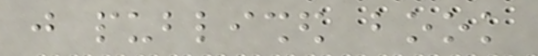just published book
